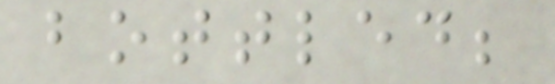bottled;
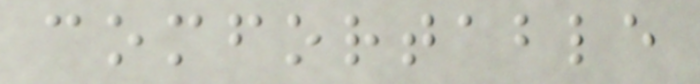comfortable
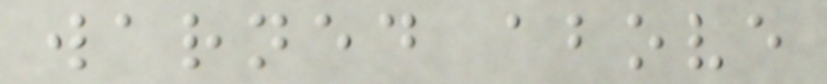warned above
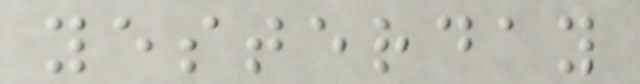yesterday
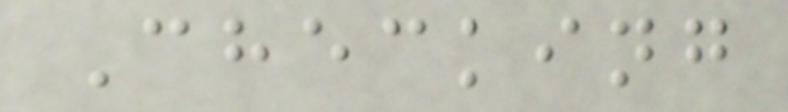Checking
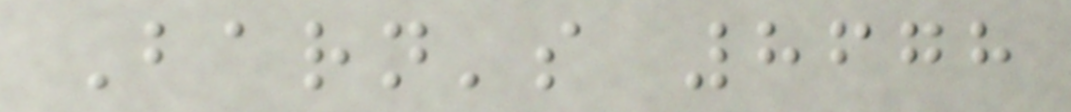Barn's 8678
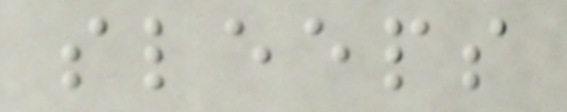sleeps
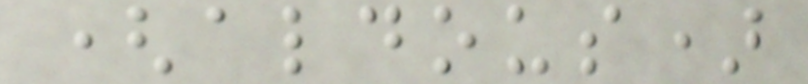(aldous)
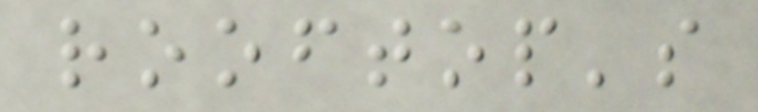rooftop's
